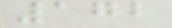172
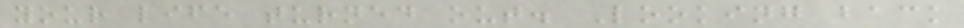your life turned out. Looking back
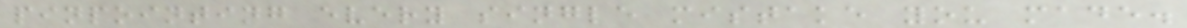pinpointing every single mistake you made.
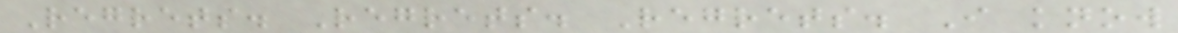Regrets. Regrets. Regrets. I know
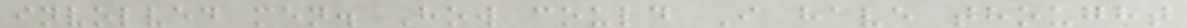involved men. How could I have thought
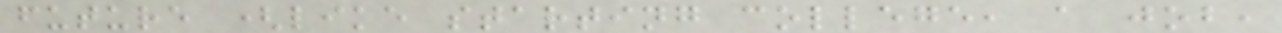future (like starting college, a job,
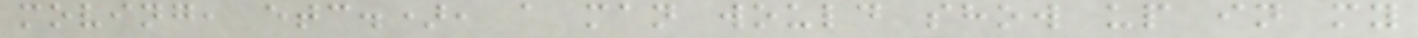moving, etc.), a man would show up in my
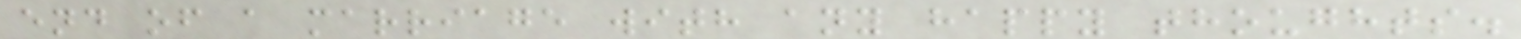end of a marriage with any happy thoughts.
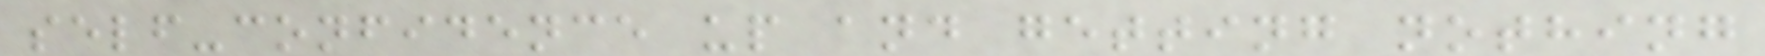self-confidence up and getting nothing
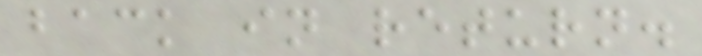back in return.
